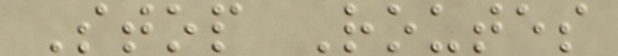Stop Routes
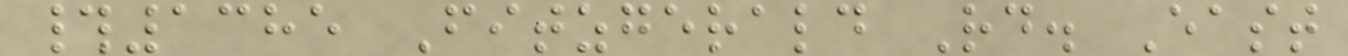#1385 Fitzgerald Rd. East
